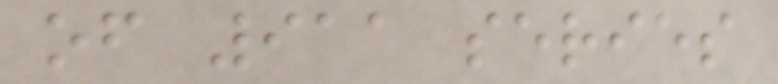of 911 series
